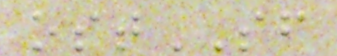ostSF
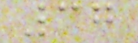37
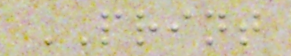PRINT
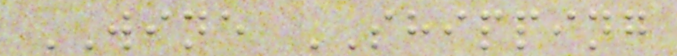WINE SHIPPING
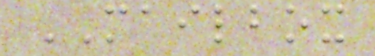MAILBOX
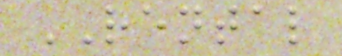RENTAL
